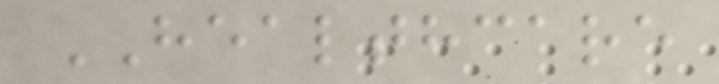HEALTHCARE
